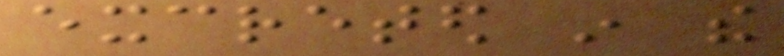excreted in the
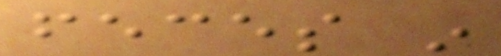feces in
